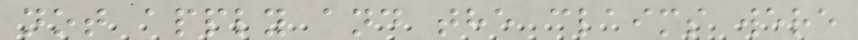not apply and the claims were
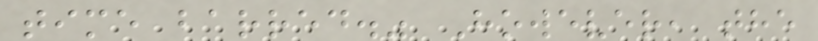time barred." However, the
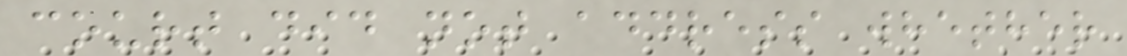court did not address whether
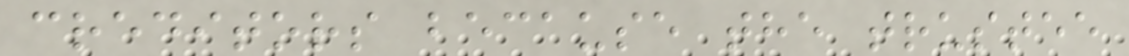creditors because the trustee
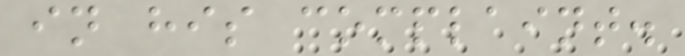in his complaint.
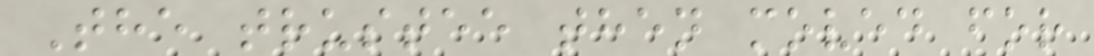The trustee then moved for
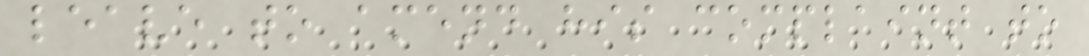leave to amend his complaint to
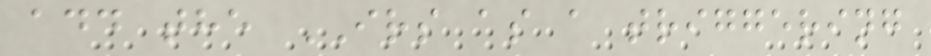add the IRS as a triggering
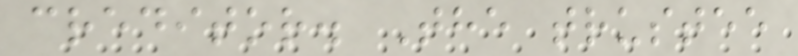creditor. The trustee
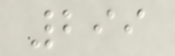299
